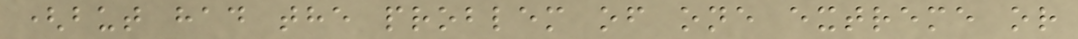(but had the problem of one extreme or
